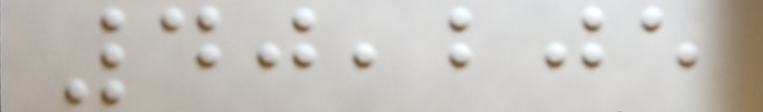40,205
